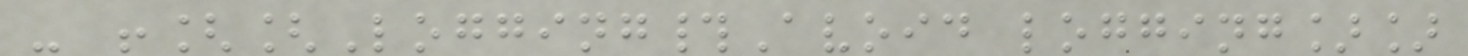- ![[Logging#Avoid logging]]
